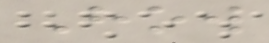How
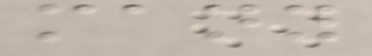many
